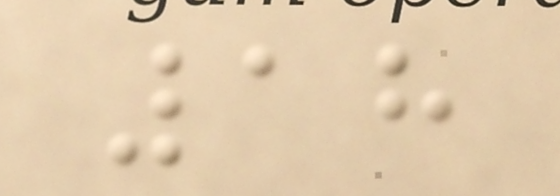18
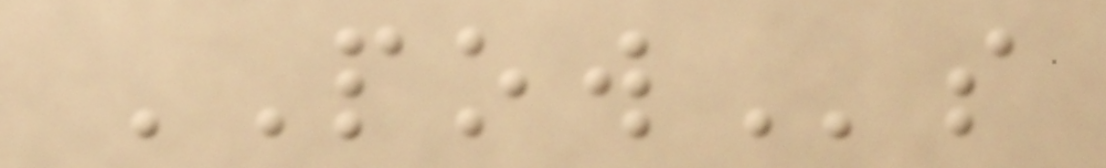POWs
